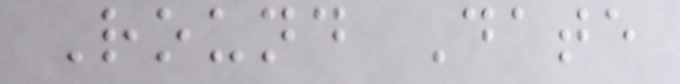Round Date
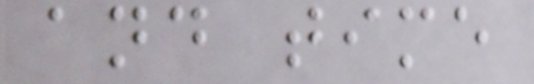and time
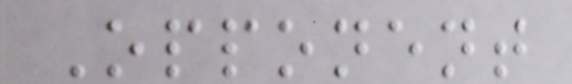Opponent
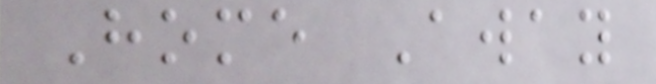Home Away
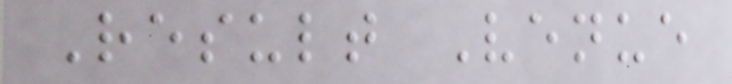Result Venue
